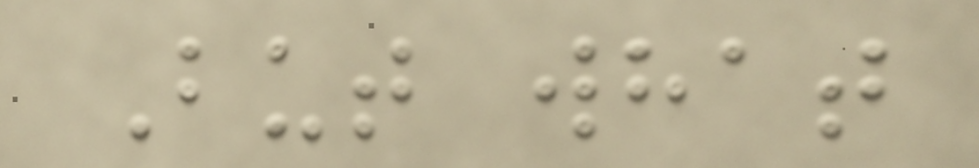But what
